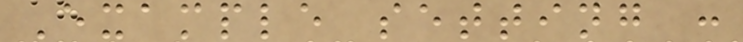Example setting :
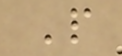P
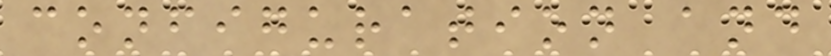configuration and
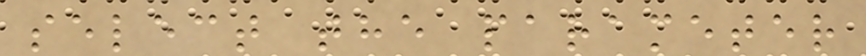select the parameter
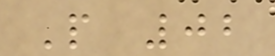P 02
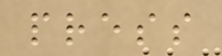press
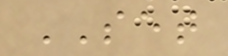SET
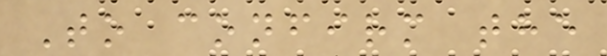To confirm the
